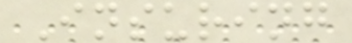Insuring
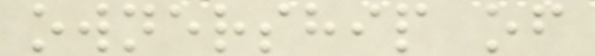ownership of
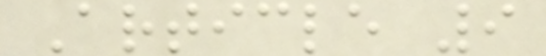Article 9
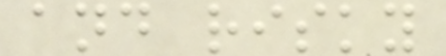and risky
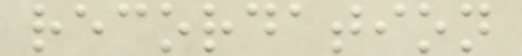recordation
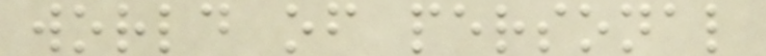world of personal
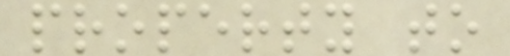property to
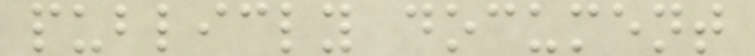publicly document
